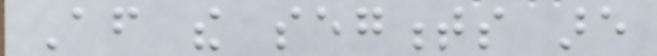After the segments are
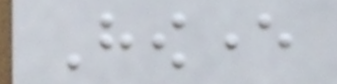However
